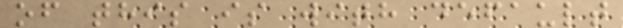of this is with default
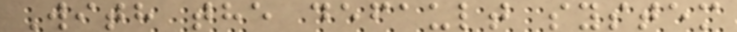With the default system
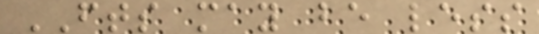FTS may be less
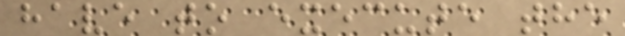have to execute the
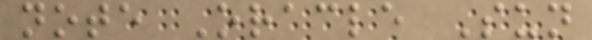note Oracle Sun
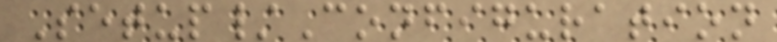Setup/Configuration
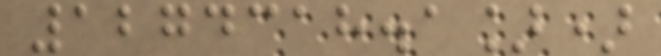1274318.1])
